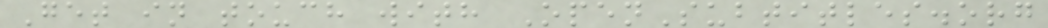Get in touch with OpenSubtitles.org
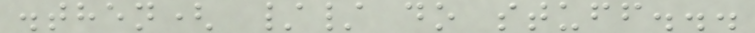.then( // do stuff...
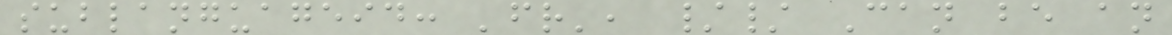sublanguageid: 'fr', // Can be an
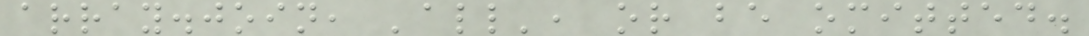array.join, 'all', or be omitted.
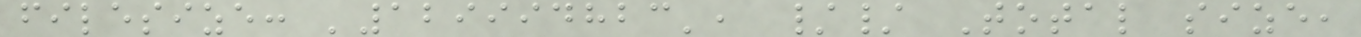filesize: '129994823', // Total size,
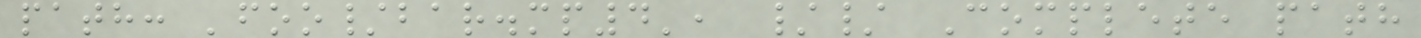path: 'foo/bar.mp4', // Complete path
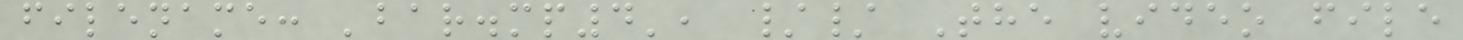filename: 'bar.mp4', // The video file
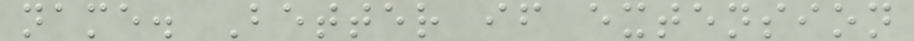name. Better if extension
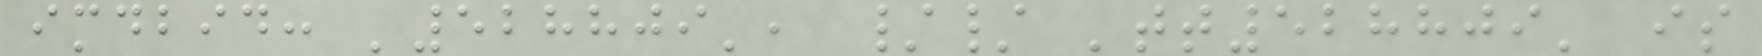imdbid: '528809', // 'tt528809' is
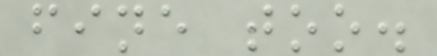fine too.
